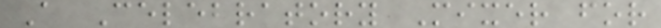A Celebratory Mixer for
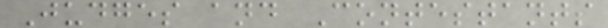Judges and Contestants
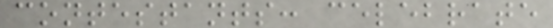contestants: celebrate
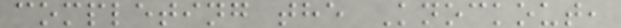completing the Knockout,
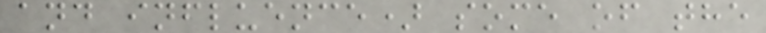and influence) some of the
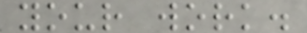your work.
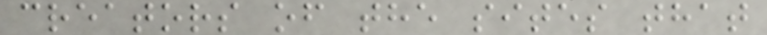creators of the sites that
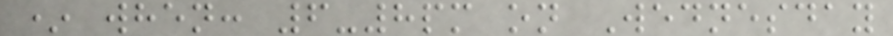* when: 6-8pm on Wednesday
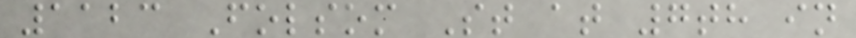1123 Folsom St at 7th in
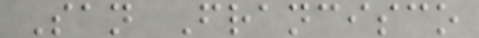San Francisco
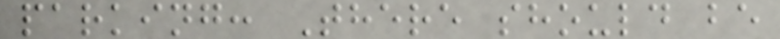parking: There should be
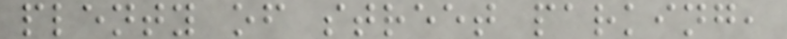plenty of street parking,
